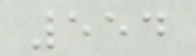554
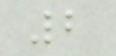2
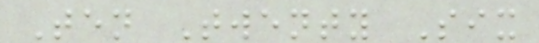Ten Twenty Six
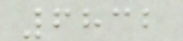6832
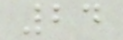24
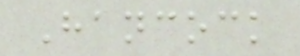Hancock
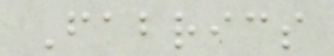Fabrics
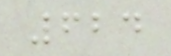624
